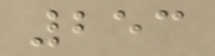253
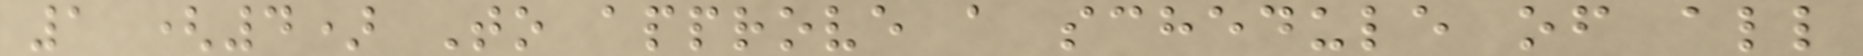1 (4) To approve a schedule of all
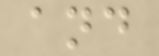and
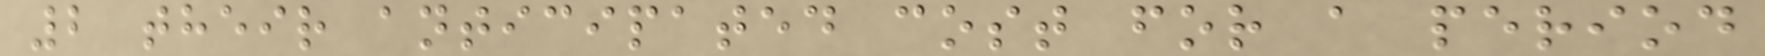2 their anticipated cost for a period
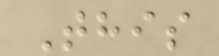This
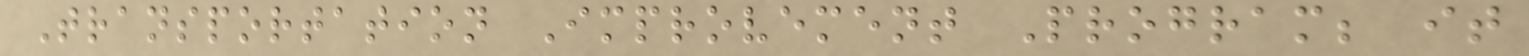Transportation Improvement Program; it
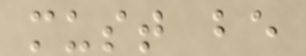must be
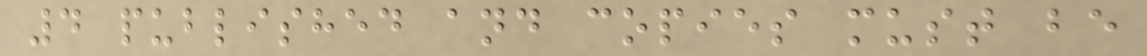4 published and copies must be
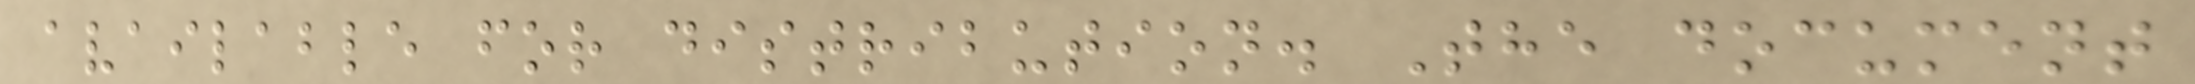available for distribution. The document
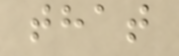that
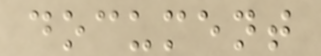document
